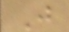Just
